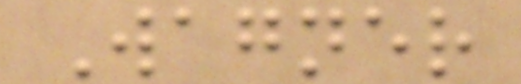Wagner
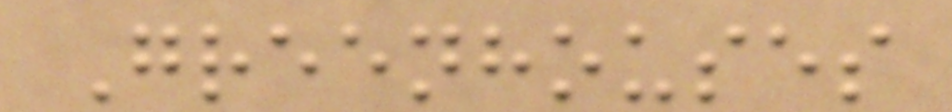Greenhouses
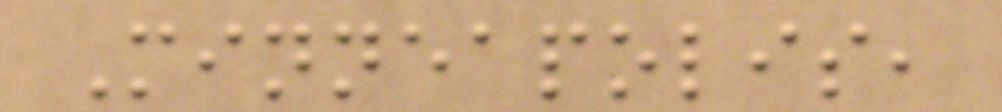Minneapolis,
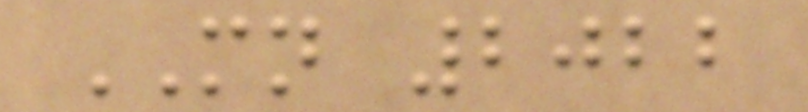MN 2022
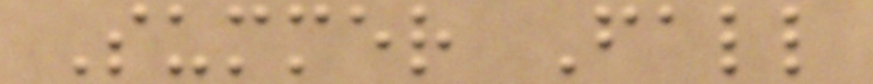Summer Fall
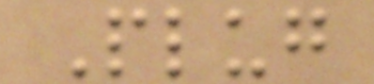Plug
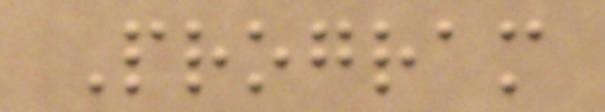Program
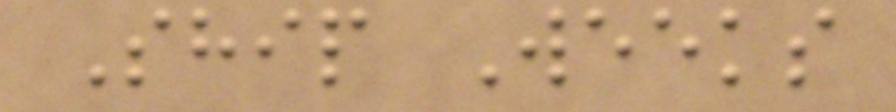Ship Weeks
